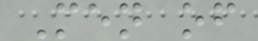Men of
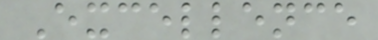Excellence
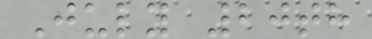July 20th
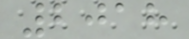2018
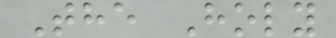The Holy
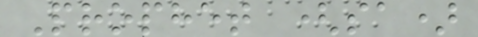Prophet (sa)
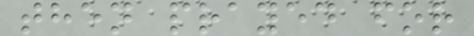then prayed for
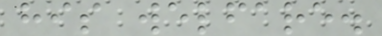his welfare.
